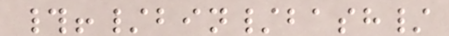#!/bin/bash/
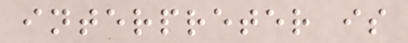interpreter is
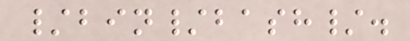/bin/bash/.
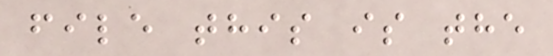file this is the
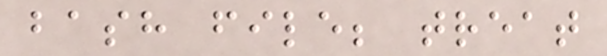bash file; treat
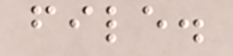file.
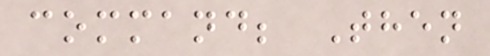command; Then
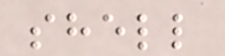shell
